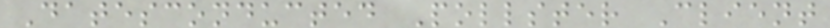Datesconducted Pollster Client
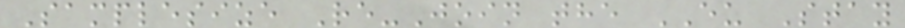Samplesize Re-Join the EU Stay
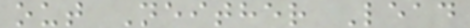out Neither Lead
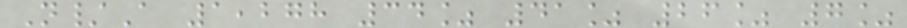N/A 1,278 34% 41% 26% 7%
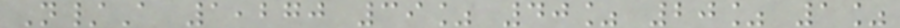N/A 1,270 39% 40% 20% 1%
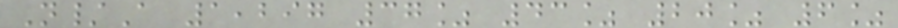N/A 1,297 37% 43% 20% 6%
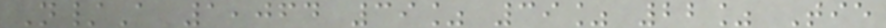N/A 1,064 39% 39% 22% Tie
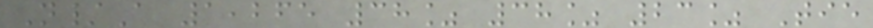N/A 1,265 38% 38% 23% Tie
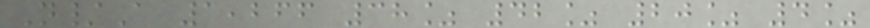N/A 1,266 38% 42% 20% 4%
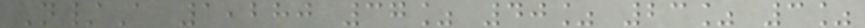N/A 1,280 37% 40% 23% 3%
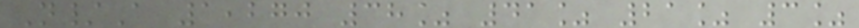N/A 1,270 38% 41% 21% 3%
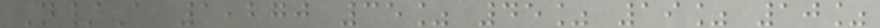N/A 1,270 35% 45% 19% 10%
